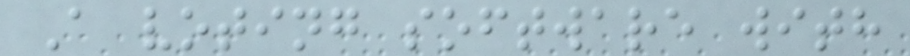A voting software with
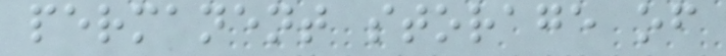permanent storage of
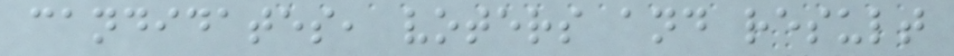candidates, voters and result
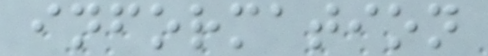information
